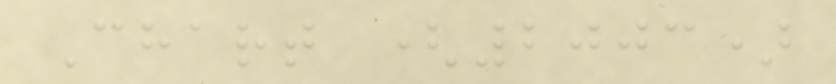Chart (2003)
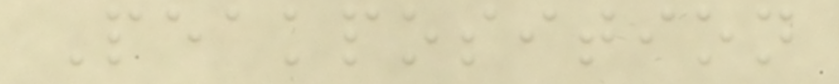Peakposition
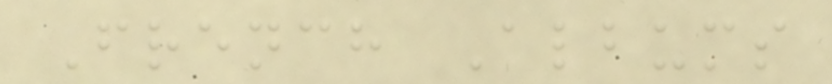French Albums
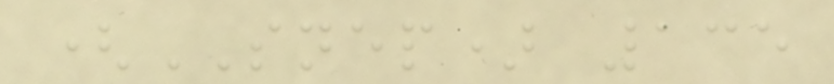(SNEP) 135
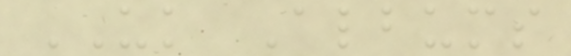UK Albums
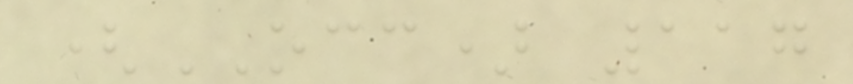(OCC) 117
